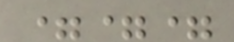===
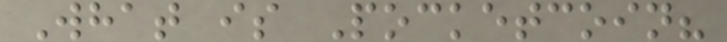What is Pocketcoin?
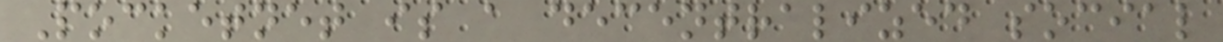Pocketnet is a decentralized social
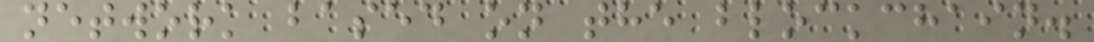network based on the blockchain.
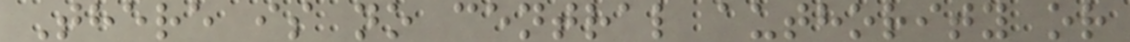There is no central authority or
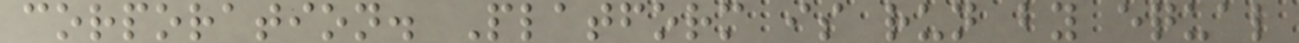corporation. Platform is run by equal
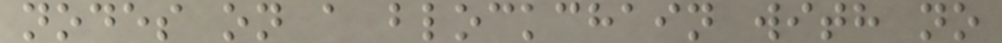nodes on a blockchain with no
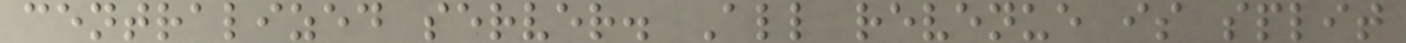centralized server. All revenue is split
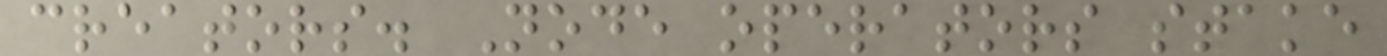creators. Node operators stake
